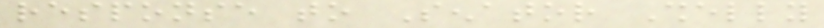response to Senator Shelly
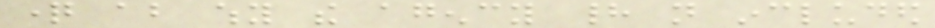question about why the agency had not included
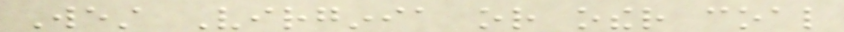West Virginia or other coal
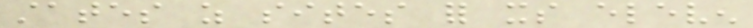states as sites for its eleven
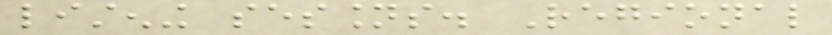listening sessions. Regional
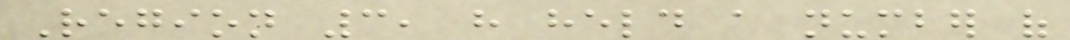Region 3, have held a number of
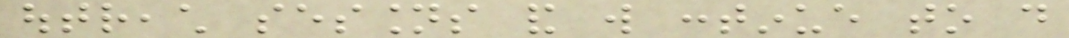outreach sessions and will continue to do
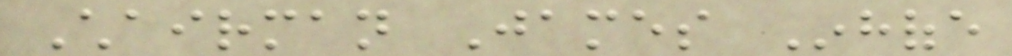Chairman James Inhofe
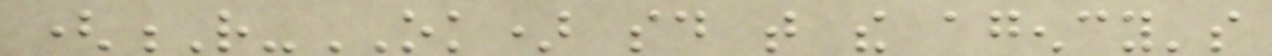(R-OK) said that the agency's
